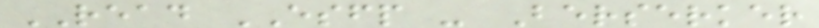READ ESFP - Berserker
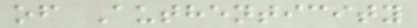of Authenticity
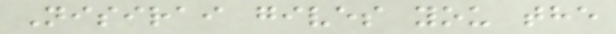Nisirai gives you the
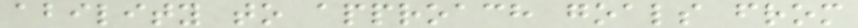ability to approach goals from
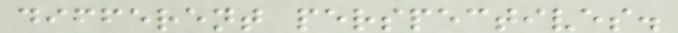different perspectives.
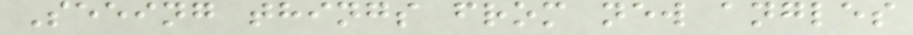Seeing things from new angles
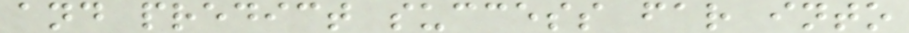and predict success far into
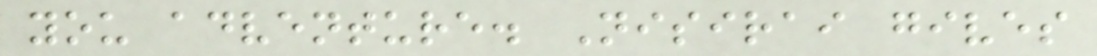you adventure. Nisirai gives
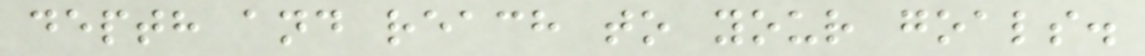depth and reach to your goals.
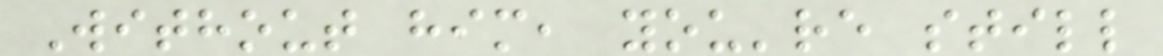Without him, you're still
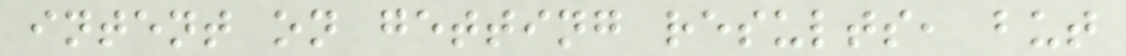intent on getting results, but
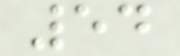54
